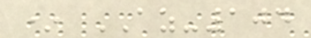* AZ-104
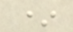*
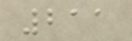211
